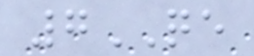7QE
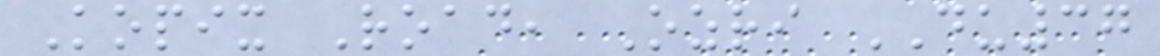Kopix Road, Ozri DU37
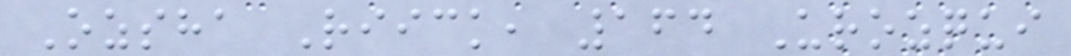Ozsha Riick, 164 Urozqui
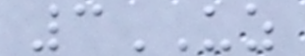3UZ
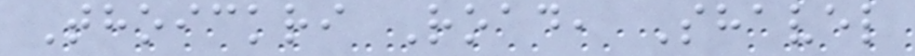Thoickri Road, Shavel
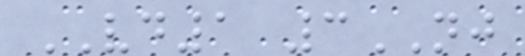VD1 3NJ
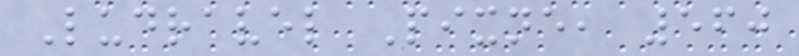Ludravel Pixne, 560
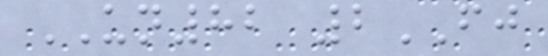UN82 2FJ
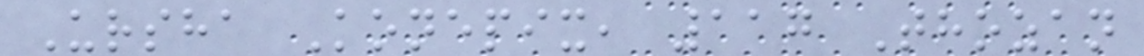Ursha Konepix, 117 Thozan
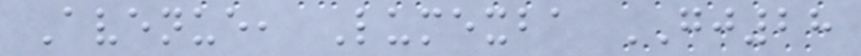Avenue, Lumexba GJ28
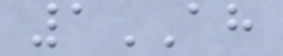1AH
